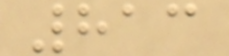813
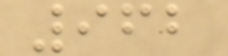962
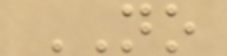NO
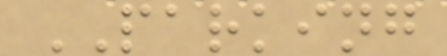PARKING
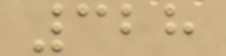328
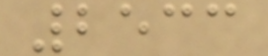2533
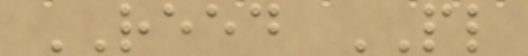REED PL
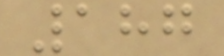187
